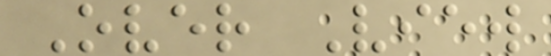Over View
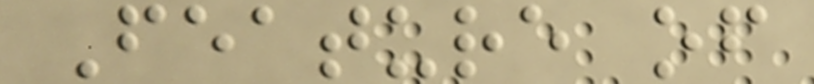Feature of
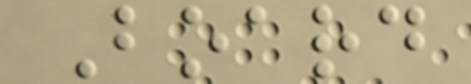Board
